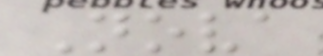Nova
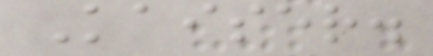Kaiser.
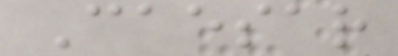Caesar
